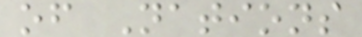of Nations
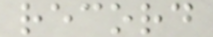record
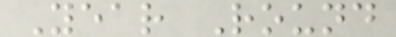Year Round
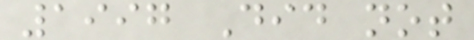1997 Did not
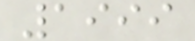1999
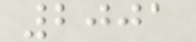2001
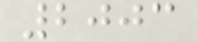2003
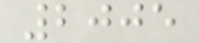2005
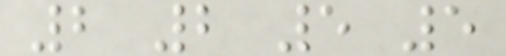2 2 5 5
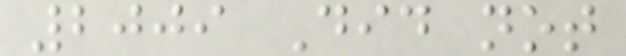2009 Did not
